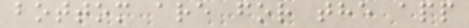bottom are for the app
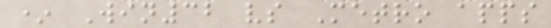* Win32 vs Metro apps
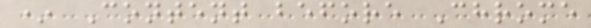* Content before Chrome
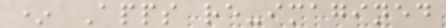* Apps re-imagined
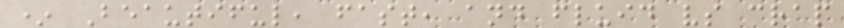* Beautiful, fast, and fluid vs crap
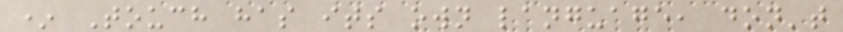* Touch has its own language, don't
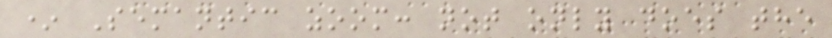* Semantic zoom: not only does the
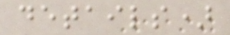details)
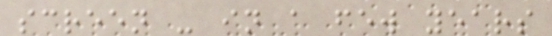screen - in a few years
